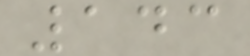143
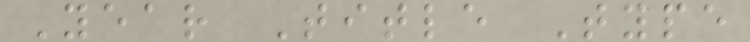Year Title Type
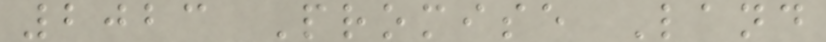2023 Promise Land
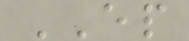EP
